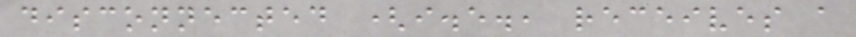disconnected (i.e., receives a
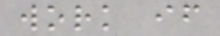work if
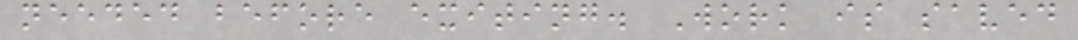needed before exiting. Work is saved
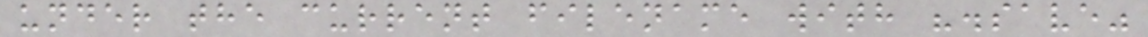under the current filename with ".save"
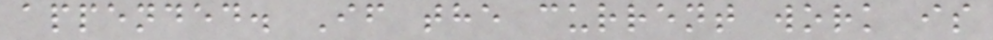appended. If the current work is
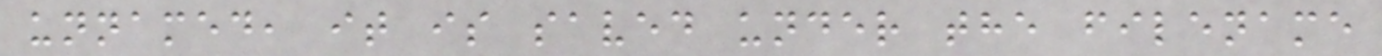unnamed, it is saved under the filename
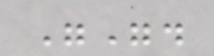"".
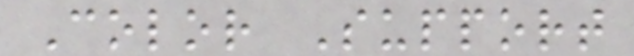Color Support
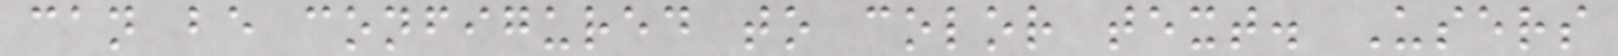can be configured to color text. Users
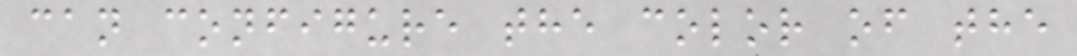can configure the color of the
